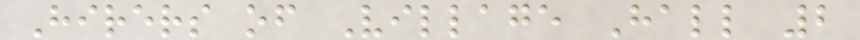Hirers of Village Hall 2
